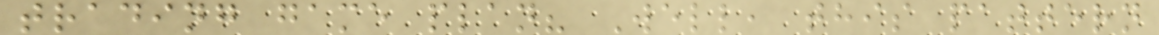trading game plan? Well, this pattern
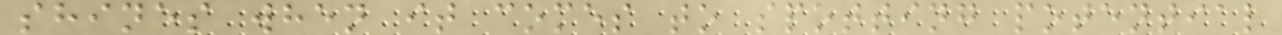shines when it comes to spotting potential
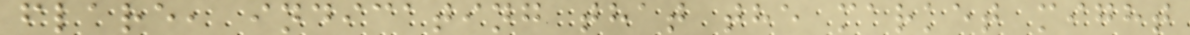flare, indicating that the market might
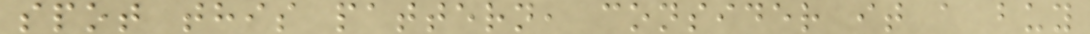spot this pattern, consider it a buy
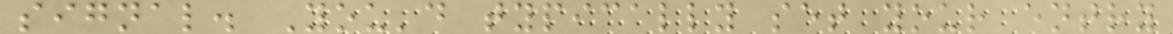signal. You'd typically set your entry
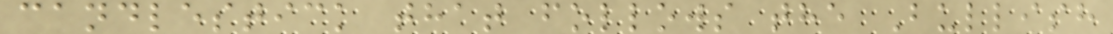candlestick that follows the Bullish
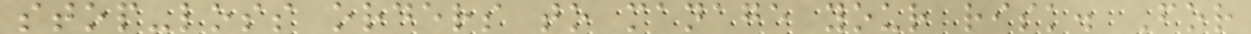stop-loss orders to manage your risk. For
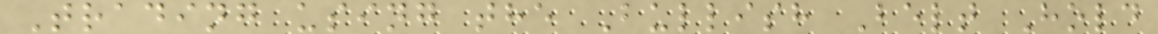Trading using the Bullish Belt Hold
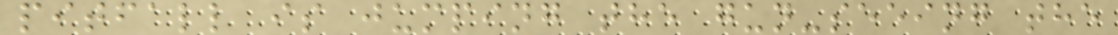pitfall is jumping the gun-seeing the
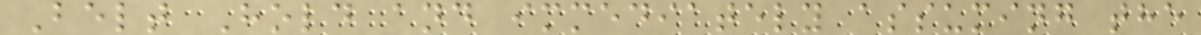Belt Hold and immediately assuming the
